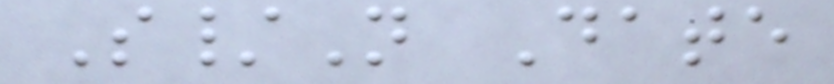S/N Date
